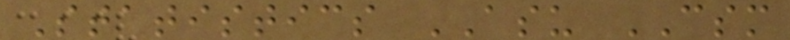Statistics ASU CSM
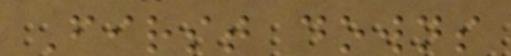First downs
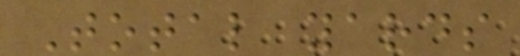Total yards
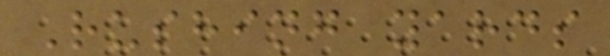Rushing yards
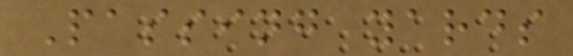Passing yards
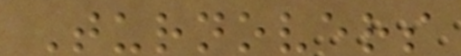Turnovers
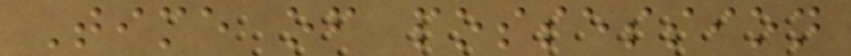Time of possession
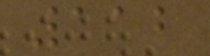112
